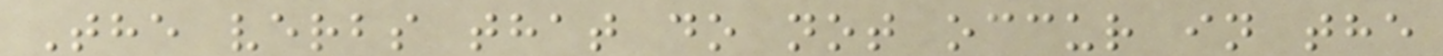The verbs that do not occur in the
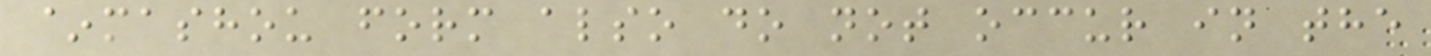~mashou form also do not occur in the
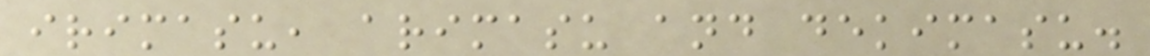irimasu, arimasu and dekimasu.
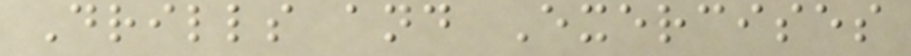Drills and Exercises
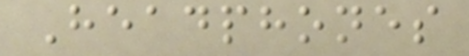Headphones
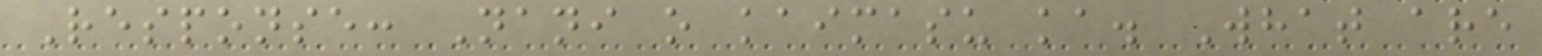Response: Nani o kaimasu ka. What are
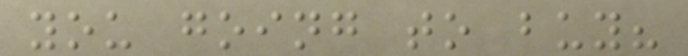you going to buy?
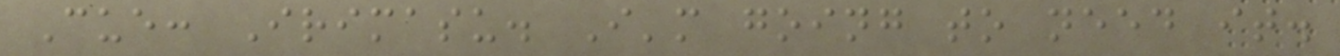Cue: Irimasu. I'm going to need it.
